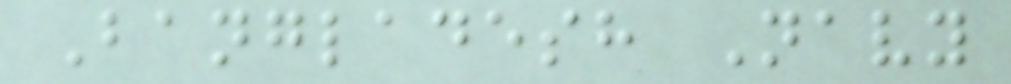Bangladesh Navy
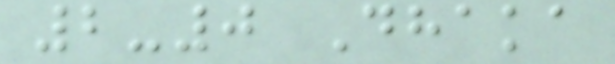2-0 Dhaka
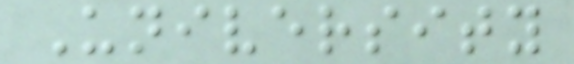University
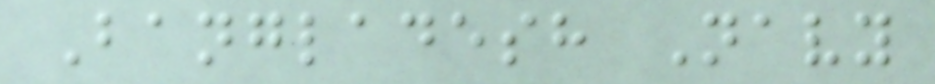Bangladesh Navy
